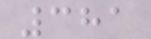381
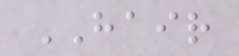HAIR
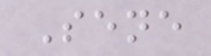Sene
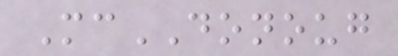McDONOUG
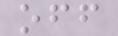off
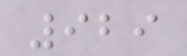929
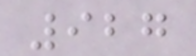927
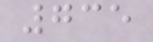735
